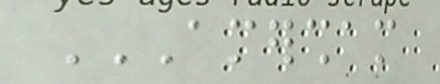AMERSHAM
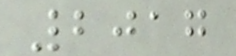2017
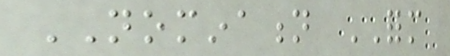NOMINATION FORM
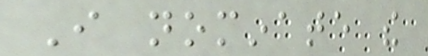I nominate the
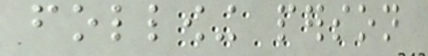following person
